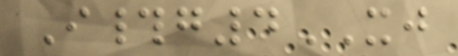I#g4XJ
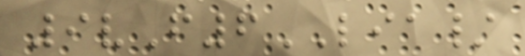9vF6LIA/
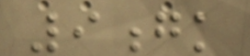9gk
